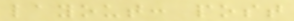layout: post
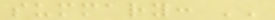summary: ''
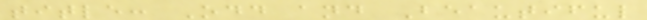title: Odd and Beautiful
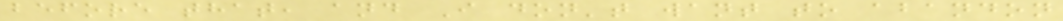before that, and I don't want to abandon
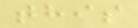this
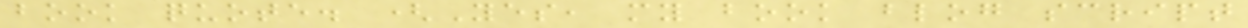book quote. (Yes, my book blog script
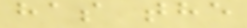has the
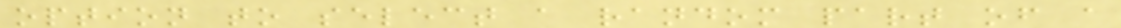option to select a random part of a
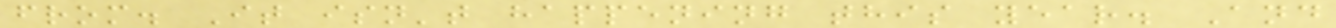from. It isn't happening this year. And
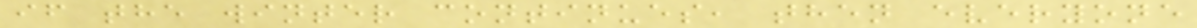if the winter continues, then everyone
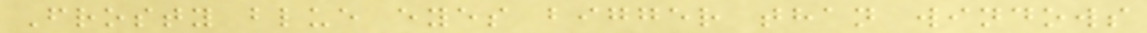Frosty blue eyes bigger than windows
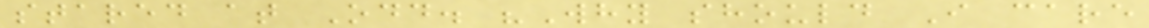stared at Odd. "Why should I care
